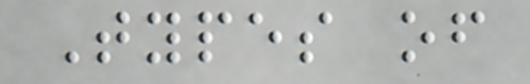Types of
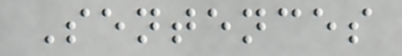Sentences
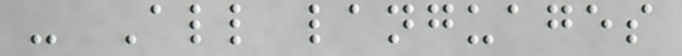- All languages
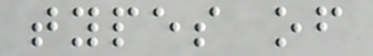types of
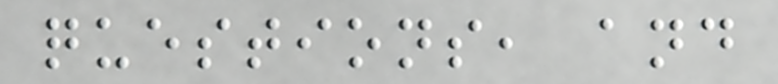questions, and
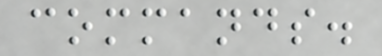commands.
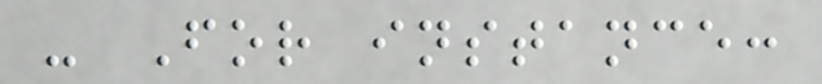- For instance:
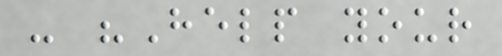- "Help your
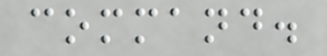command.
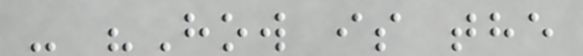- "How is the
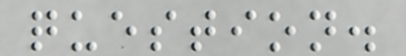question.
